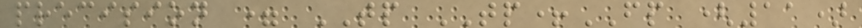precision = TP TP+FP (11)
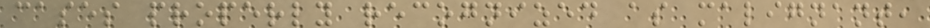cases properly recognized as malignant,
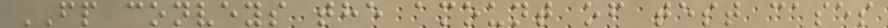FP conveys the amount of test cases
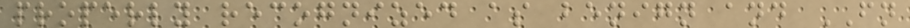properly recognized as benign and FN
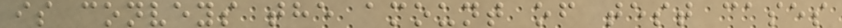is conveys the amount of test cases
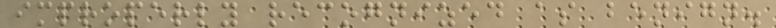improperly recognized as benign.
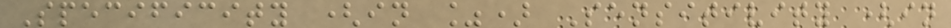Specificity (in %) Sensitivity (in
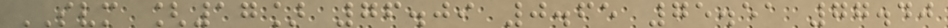SVM [17] 76.09 0.65 75.51 77.40
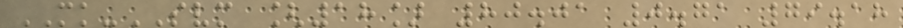MK-SVM [18] 80.01 0.71 79.18
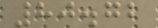80.72
